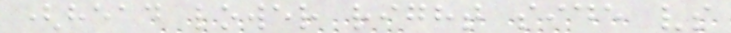(head lower right side vs
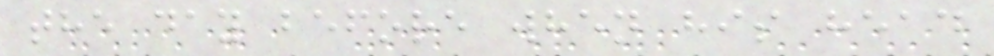the day before when his head
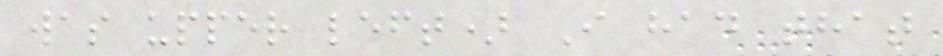was upper left) I had that
